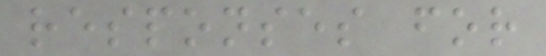responses for
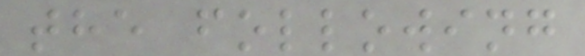the following
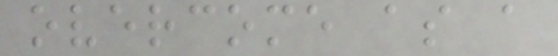overcome as a
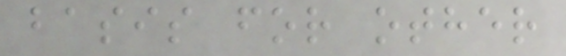basis for other
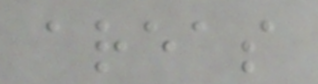areas
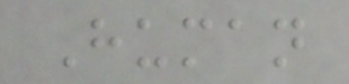Human
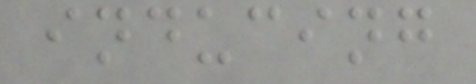inducing
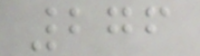276
